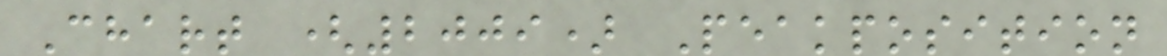Chart (2009) Peakposition
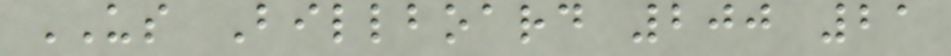US Billboard 200 21
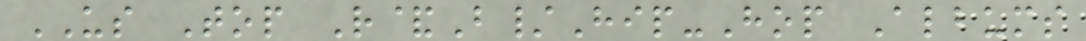US Top R&B/Hip-Hop Albums
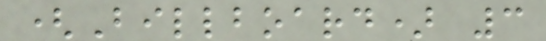(Billboard) 3
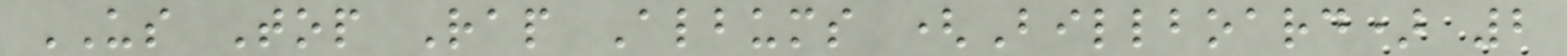US Top Rap Albums (Billboard) 2
